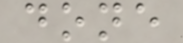done
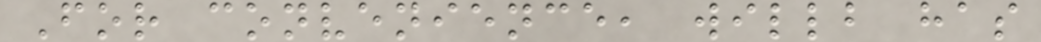For convenience, willb has
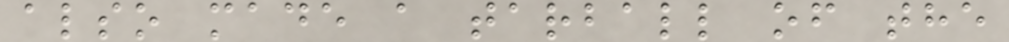also made a tarball of the
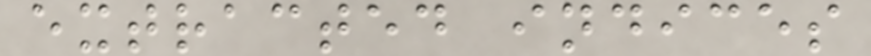extracted indices
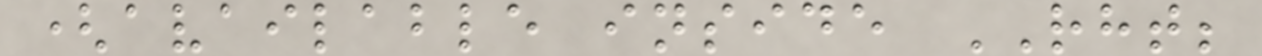(available inside RHT;
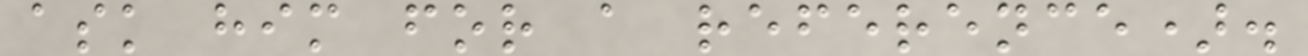ask him for a reference).
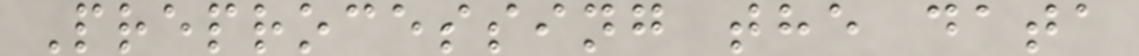Preprocessing the data
